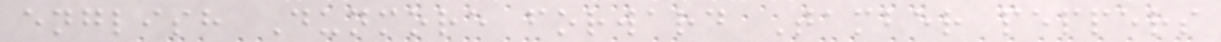english Dunmore forward Tamber peppers
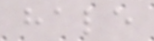hale
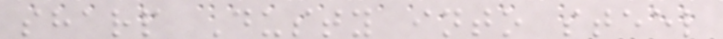sharp Dusty into steel
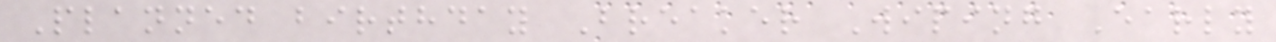Planned birthday Breaker Wiping Early
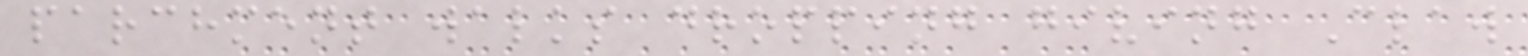parchment walks dropping giving Claw
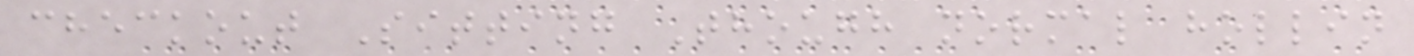checkout Sitting Though normal hollin
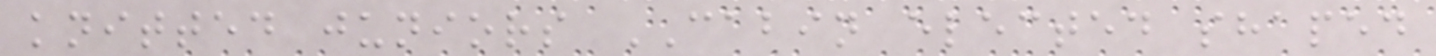knitted juniors CABIN elected shaped
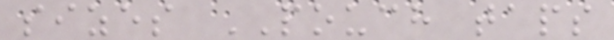sizes POUCH taps
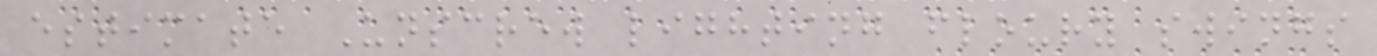estimate Unscrew lighting floury swings
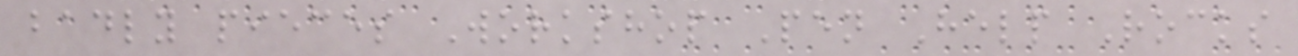badly pieces Workshop Pen Help Rocks
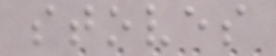stoves
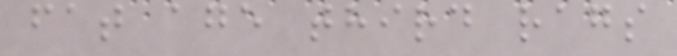fat age third rags
